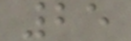25
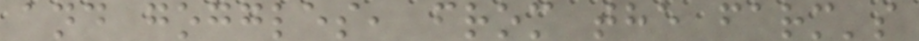and goggles, from the farm's
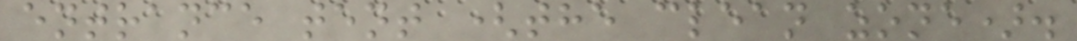entrance tent (the clean zone).
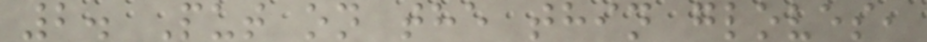2. Put on the thin gloves,
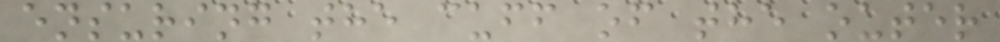ensuring the cuff of the outer
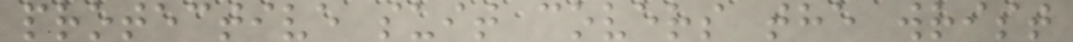protective suit covers the wrist
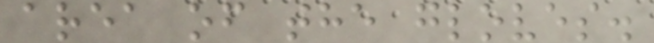area of the gloves.
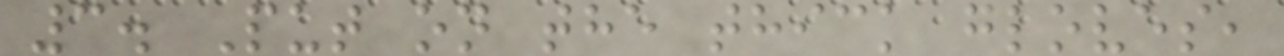3. Put on the thick gloves,
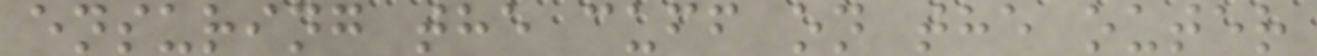ensuring the cuff on the outer
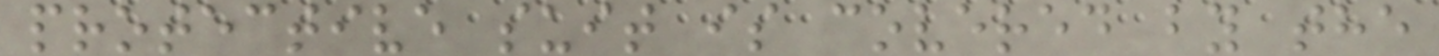protective suit is covered by the
